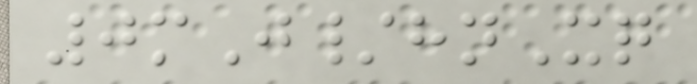0mJ/hnXq
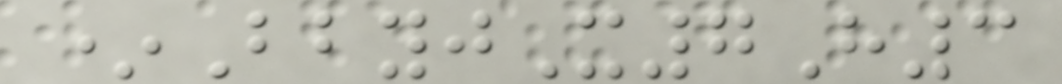*BbyjX7H3
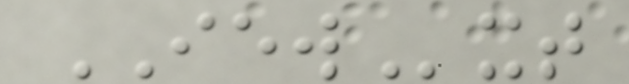IEWxt
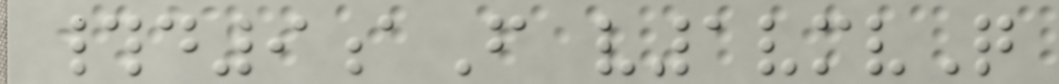#d9aF v1vmvQ
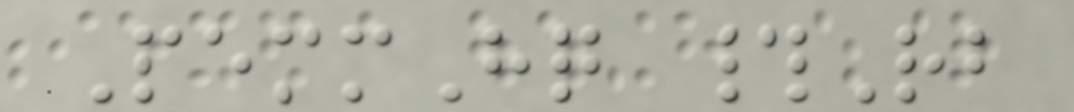PemmHq #Rb
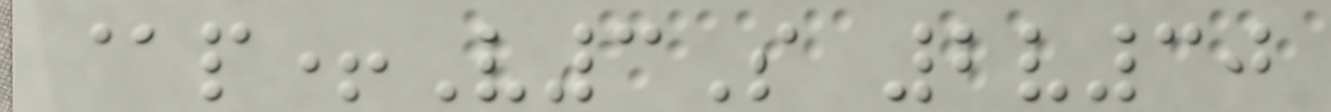@p+V3S 2v30
